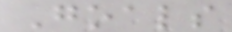Goals
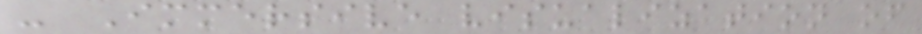- Immersive visualization of
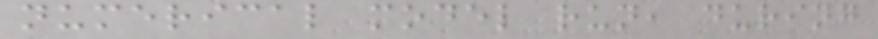numerical model run, during
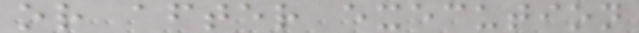or after execution
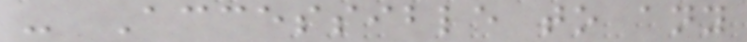- Accessible to any
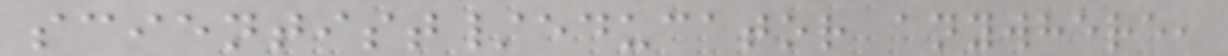scientist/educator anywhere,
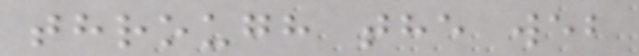through the web
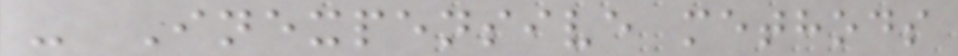- Inexpensive methods
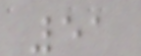51
